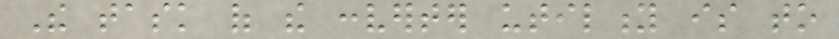The task of the converter utility is to
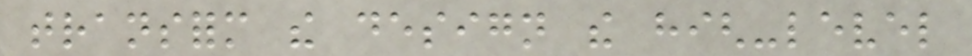transform the design the high-level
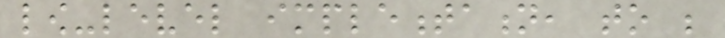low-level implementation, to be
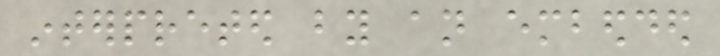interpreted by an embedded
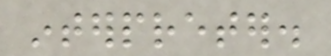interpreter.
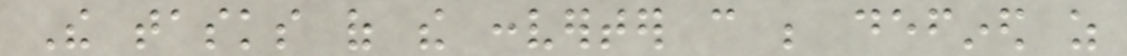The tasks of the converter can be defined as
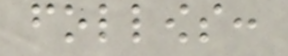follows:
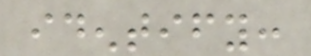identify:
